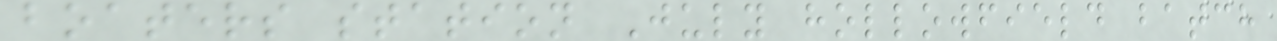boaters station July hollowfield batch
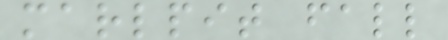marlpit fall
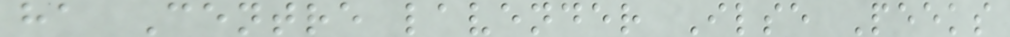ha Centre lavender Ilse Peeks
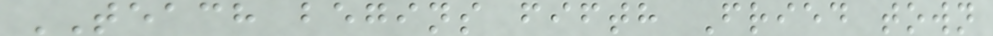TEACH begins fifth Fried town
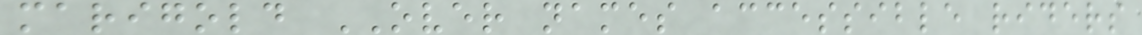marigold OVER names accessible riders
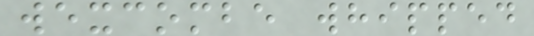wexcombe whipped
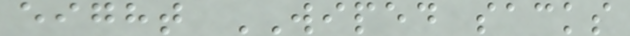eight WIPED sacks
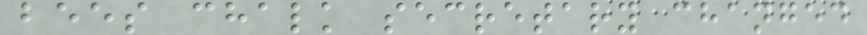bees chalk secretary changed
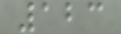123
